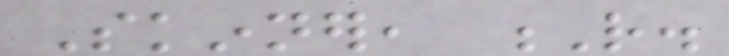Skinner, R.
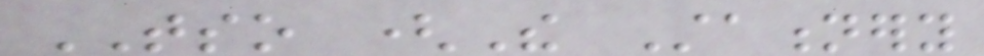TSO (The Stationery
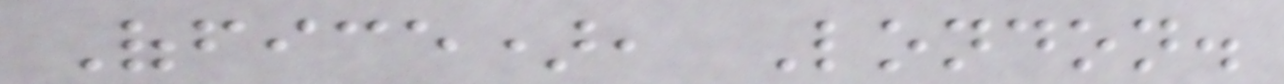Office), London.
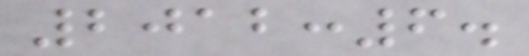2012:6.
